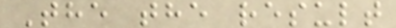The the result
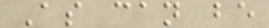As can be
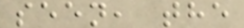seen, the
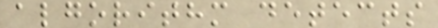algorithm detects
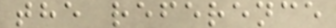the reference
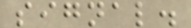signal.
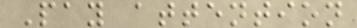Pay attention
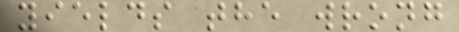yields the wrong
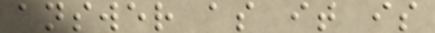answer as it is
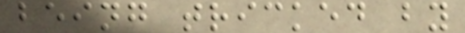being tricked by
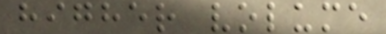higher volume
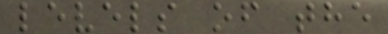levels of the
